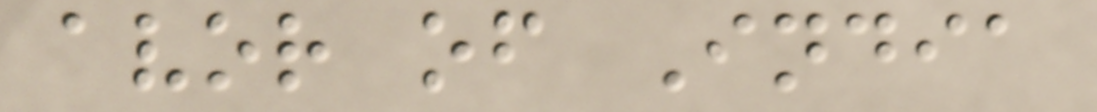avor of India
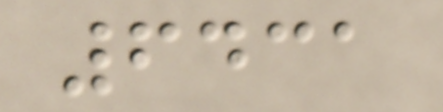6431
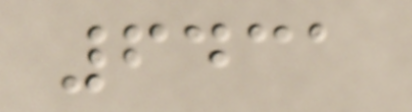6431
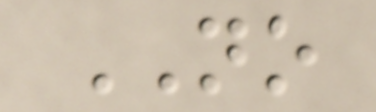NO
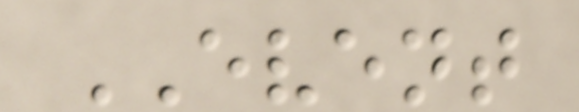EVENT
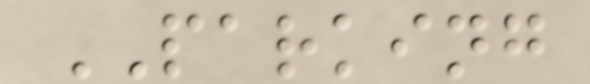PARKING
